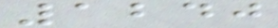1240
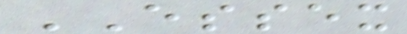ESSEX
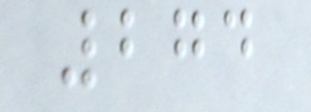274
